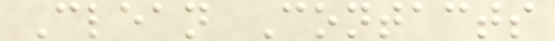Clean Contacts
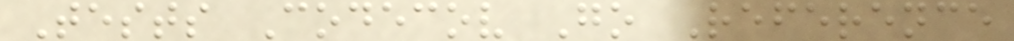Tests Codecov Go Reference
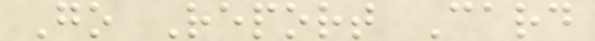Go Report Card
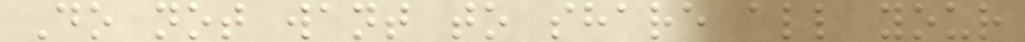Do not want to share all your
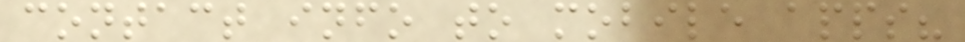contact info to mobile apps?
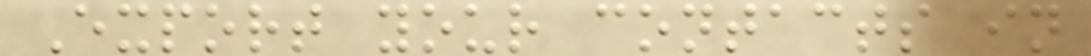Export your contacts in
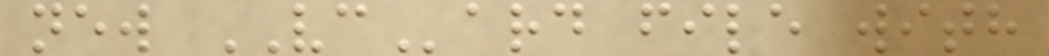new VCard file with
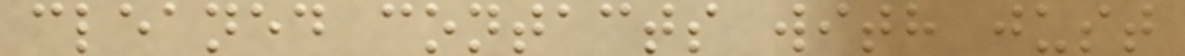cleaned contacts with just
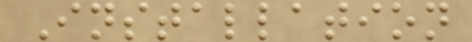Installation
